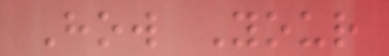How Your
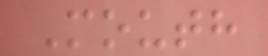Mouth
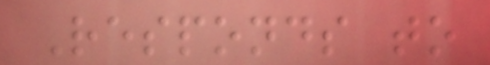Responds to
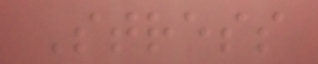Stress
